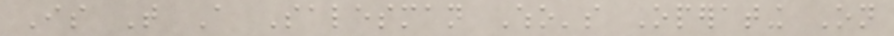Is That A Salesman Who's Operating On
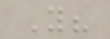You?
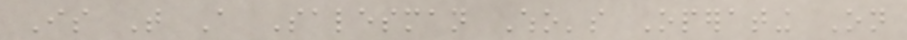Is That A Salesman Who's Operating On
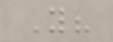You?
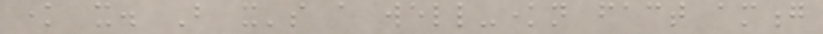know it. But it's a well-known fact among
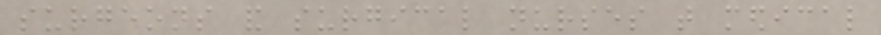surgeons and surgical nurses that medical
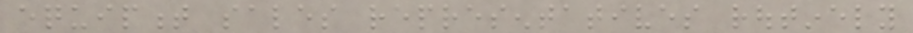equipment sales representatives routinely
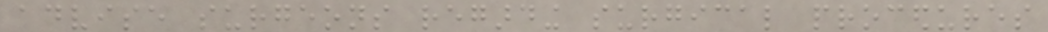advise surgeons regarding surgical procedures
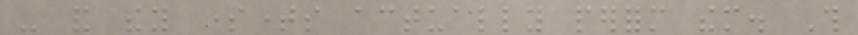- and they sometimes actually perform them. This
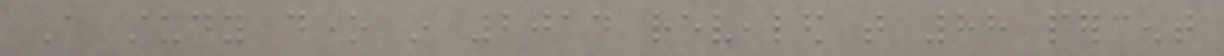A study done in 2014 revealed that 88 percent
